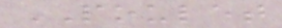POULET
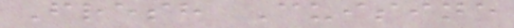Fresh Cuisine
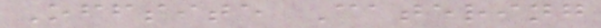Offsite Catering
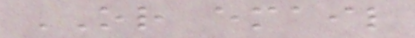OR email
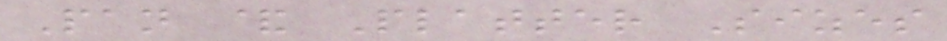Pan & Platter Sizes
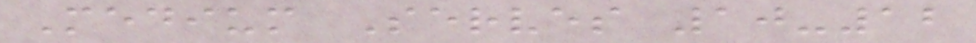Medium Serves 10-12
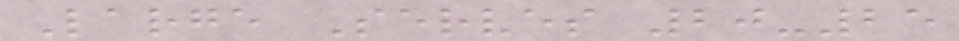Large Serves 20-25
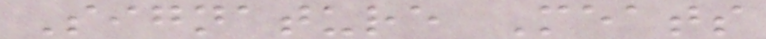Signature Meats
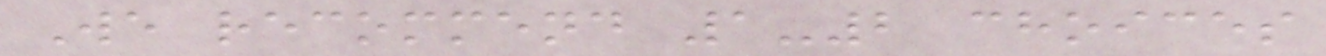We recommend 1-2 choices
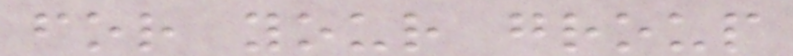for your group
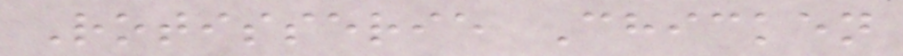Rotisserie Chicken
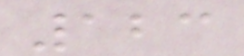123
